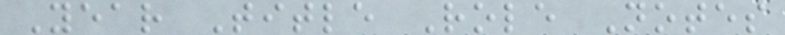Year Title Role Notes
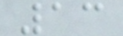13
